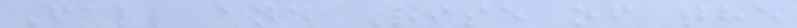Fall and Rise of the
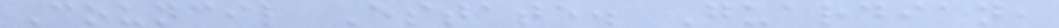Council Estate. Guardian,
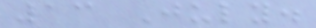13 July.
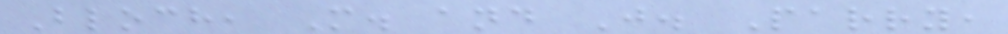Bloch, M. and J. Parry,
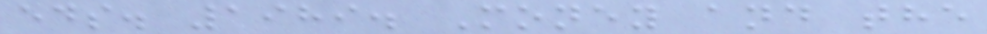eds. 1989. Money and the
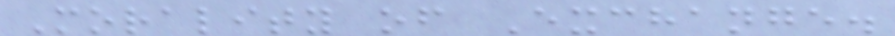Morality of Exchange.
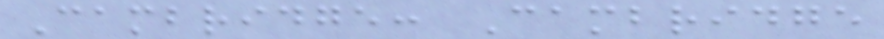Cambridge: Cambridge
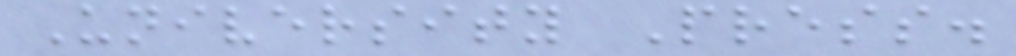University Press.
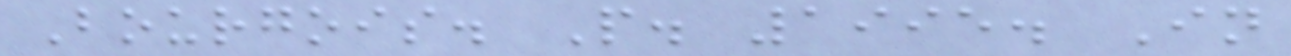Bourgois. P. 1995. In
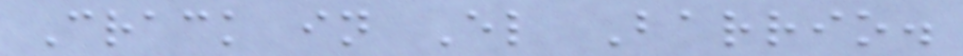Crack in El Barrio.
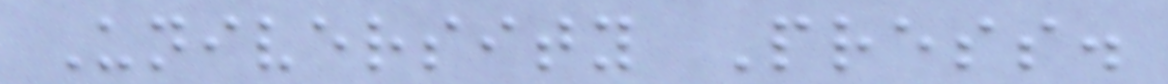University Press.
